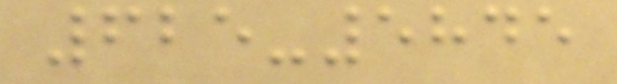625-5845
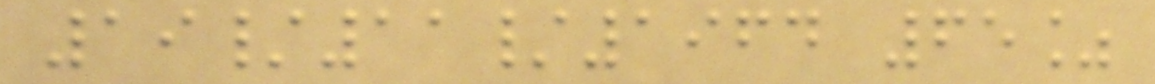19/11/1964 65%
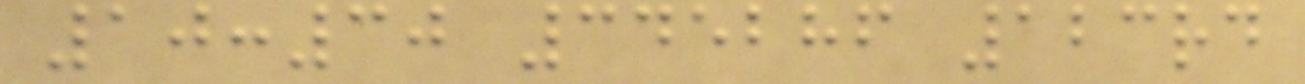10:30 345286 123rd
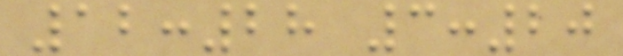12:28 3:20
